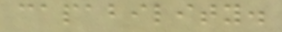capability.
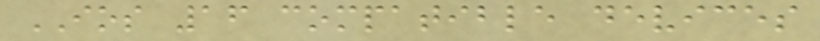IOS 16 compatible devices
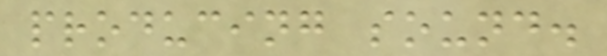producing sound.
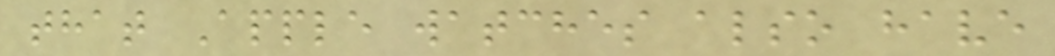that Apple watches also have
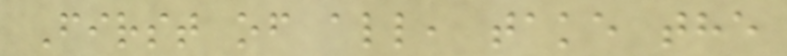First of all, take the
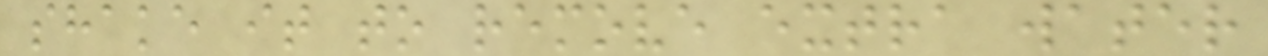shake it to remove extra water
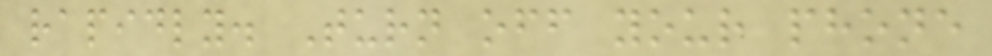rapidly. Turn off your phone
